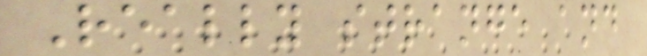Really strange and
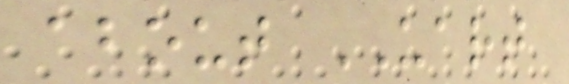about UART
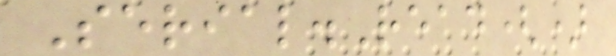Serial.Read()
